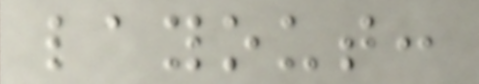layout:
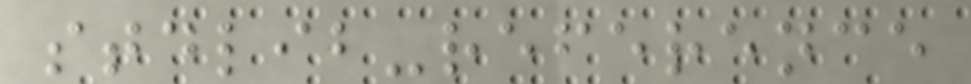stdlib-reference
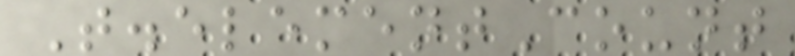T.elementCount
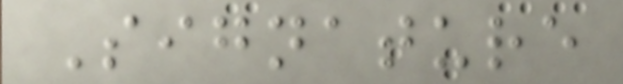Signature
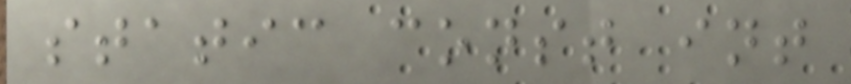static const int
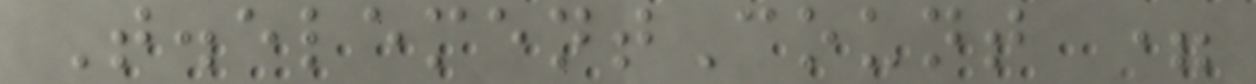T.elementCount =
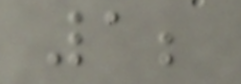1;
